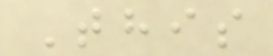This
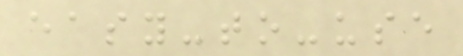easy-to-use
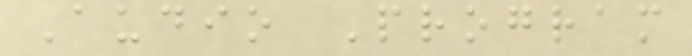Audio Program
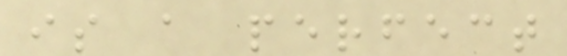is a perfect
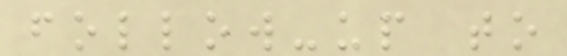follow-up to
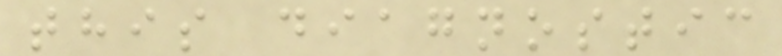this diagnostic
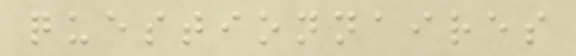questionnaires
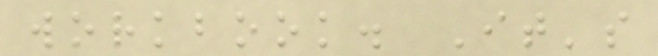workbook. It's
